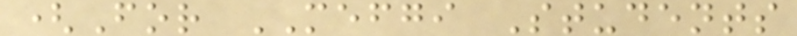(For MEFGI Students
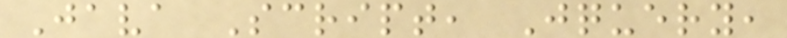Java Script, Jquery,
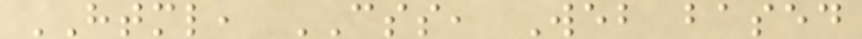HTML, CSS, Web based
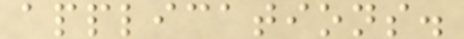applications.
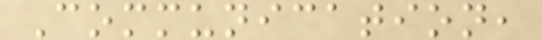Communication,
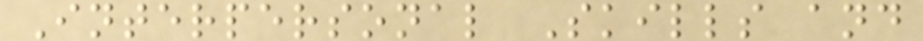Interpersonal Skills and
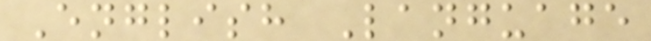English Language
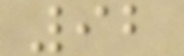92
